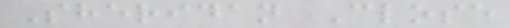Sheridan Close
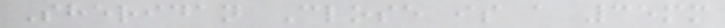Sheridan Close is a 35mm
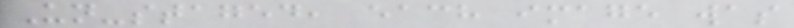Un-staged, each image was
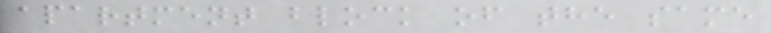apartment block of the same
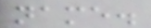name.
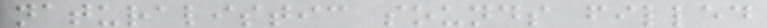naturalistic sounds filled
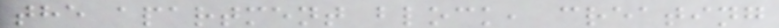the apartment block, creating
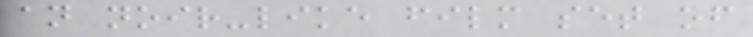an noir-like film set of
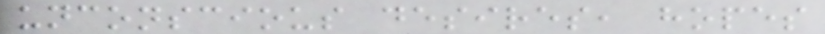unconscious desires, hopes
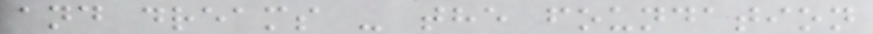and dreams - the foundation
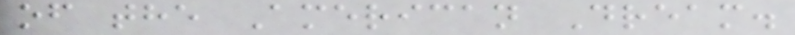of the American Dream.
